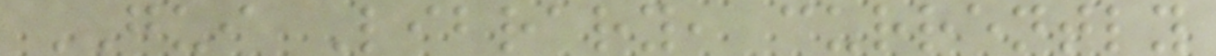GUI Library, currently
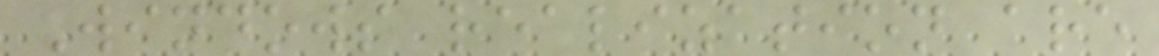Windows realization are
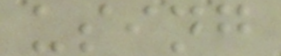using
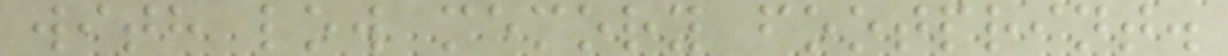with low memory footprint.
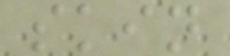skin
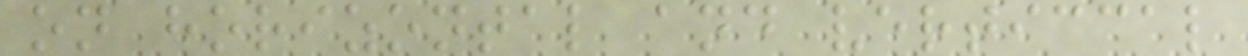on horizontal and verticcal
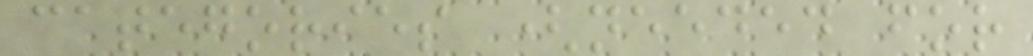categories (needed for
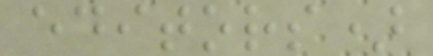editors)
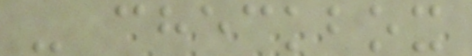- checkbox
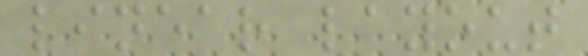linear layout
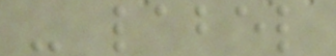- label
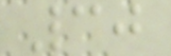30
